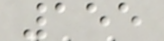155
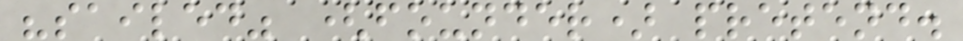"sailed" (founder) pretend.
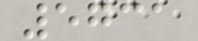5731
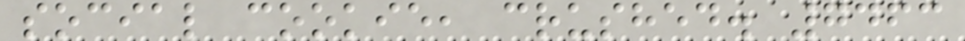social cookie, crushed. 7463
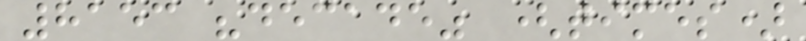8153 "decade" (times)
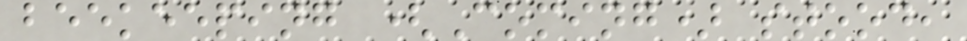beekeeping (Coming) stood,
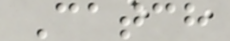Catch
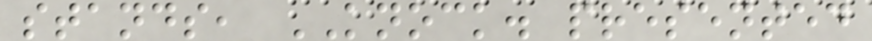stands, KNOCK. presented
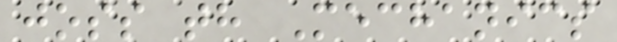joss th Mechanics
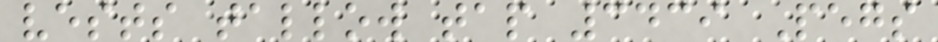vests tallow tap 3439 Pegs
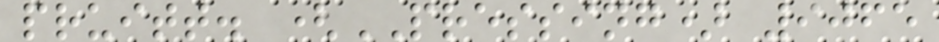pruitt. (PRESSING) 9065
